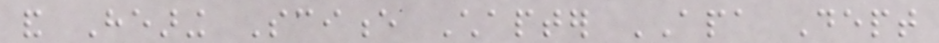and Hearing Science Chapter APA Dept
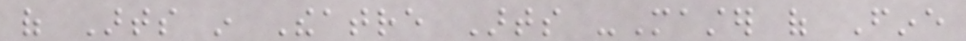of Arts in Theatre Arts -Master of Fine
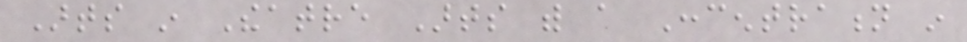Arts in Theatre Arts with a Concentration in
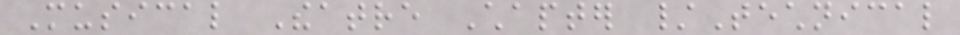Musical Theatre Chapter /Technical
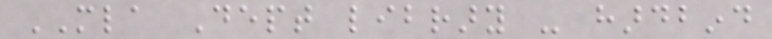MLA Dept library - hardbind
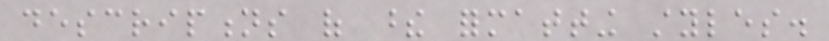descriptions of these formatting styles.
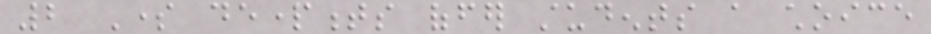2 Some departments offer students a choice
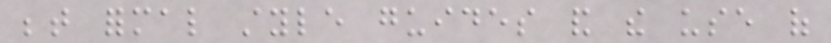between formal style guides and the use of
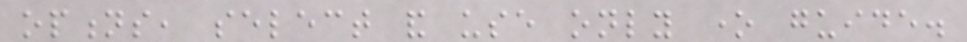options, select and use only one guide.
